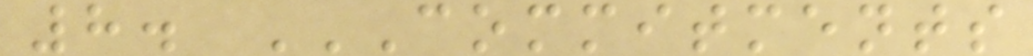8. COMMITMENTS
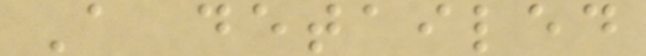A detailed
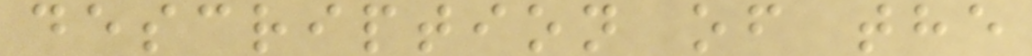description of the
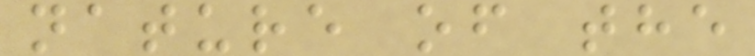nature of the
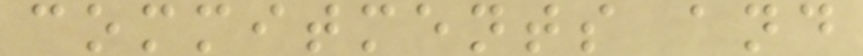commitments and
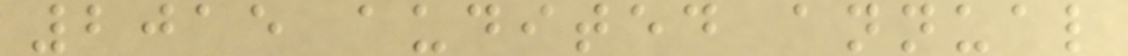2015 audited annual
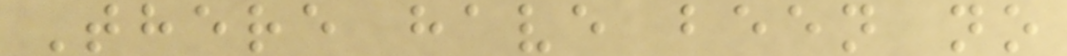There have been no
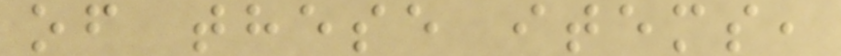of these items,
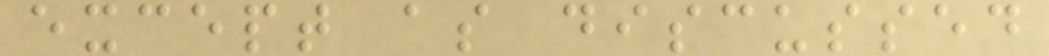except as discussed
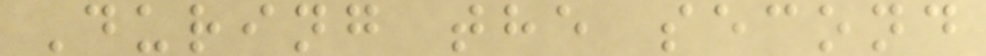During the second
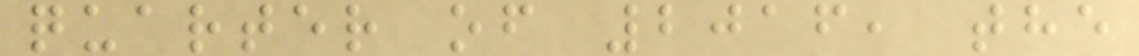quarter of 2016, the
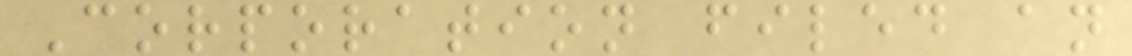Corporation filed an
